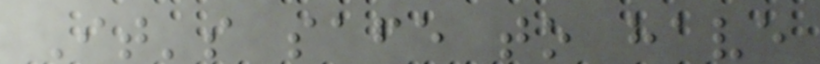It's safe to have
